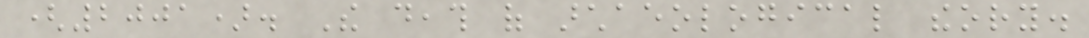(2001). The death of archaeological theory.
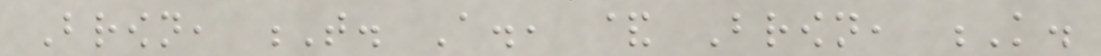Brown, T. A., & Brown, K.
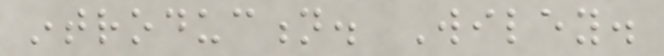introduction. Wiley.
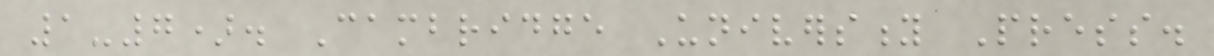1-7). Cambridge University Press.
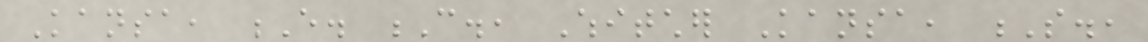Kansa, E. C., Whitcher Kansa, S.,
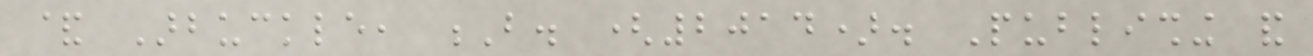& Arbuckle, B. (2014). Publishing and
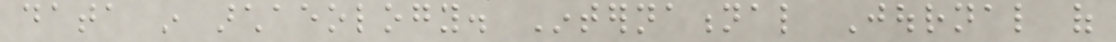data in archaeology. International Journal of
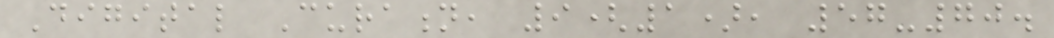Digital Curation, 9(1), 57-70.
